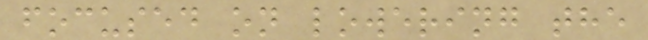focused on lowering the
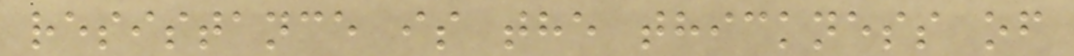resistance is the thickness of
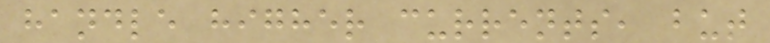handle higher currents, but
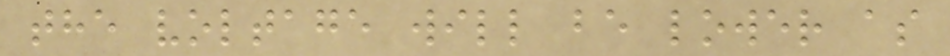the voltage will be lower as
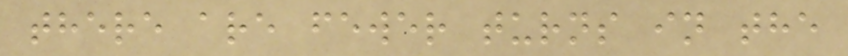there are fewer turns in the
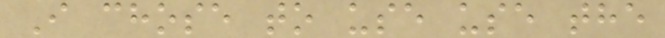I chose to use use the
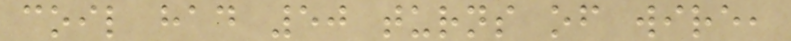coil had 50 turns of wire,
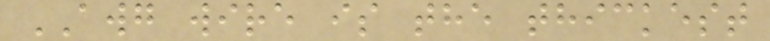AWG wire is the thickest
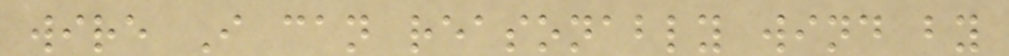wire I can reasonably wind by
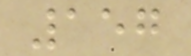157
